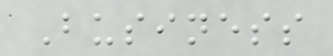Business
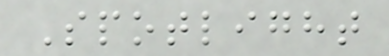Spotlight
